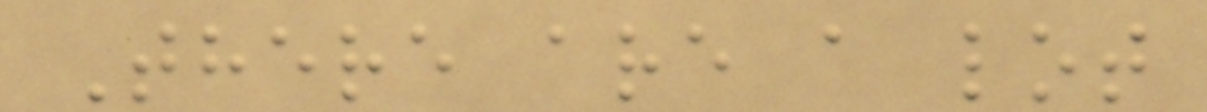There are a lot
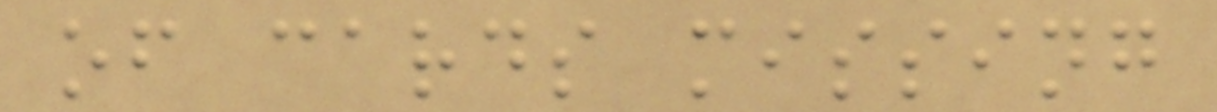of cards missing
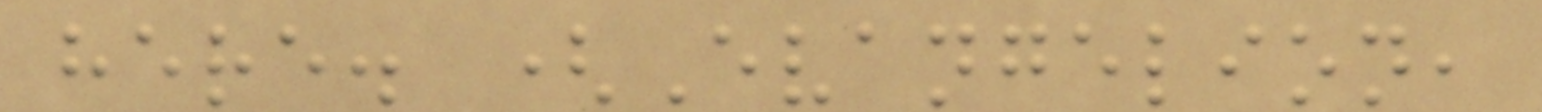here. (Evangelion,
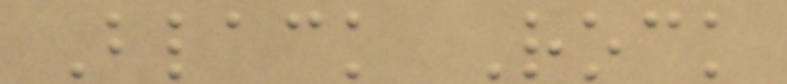Black Rock
